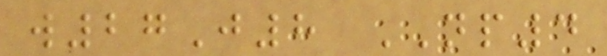w27J8 NP4
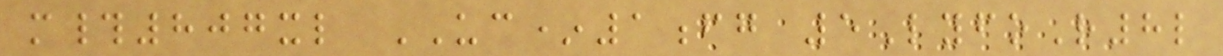m#807xl UC*1fg 5LyfoR8l
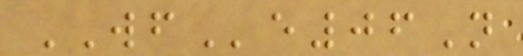WFe06N
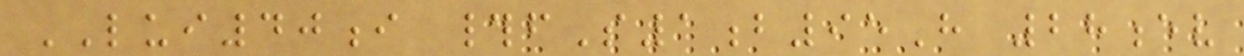LUI40i #fS1b95H 28ev
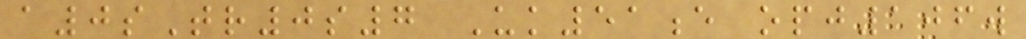a0sTr0s7 Uk51e opj106w
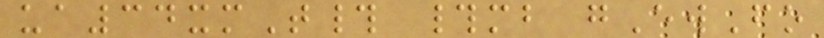ua34xmT# #mb gEwFo
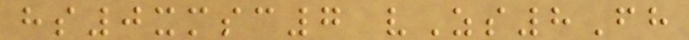hs0xmsc7 vZs8Fh
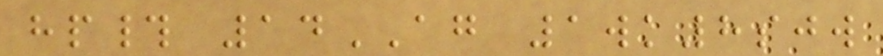hp# 14AG 1wk8sjw
